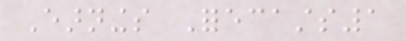Earnings Forecasts1
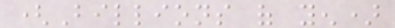(Billions of yen)
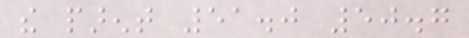the parent 51.0 50.7
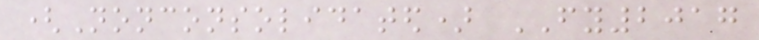(Nonconsolidated) FY2017
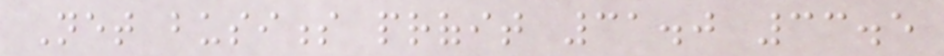Net business profit 31.0 33.5
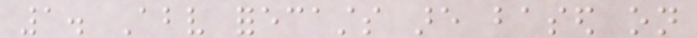1. Above forecasts are based on
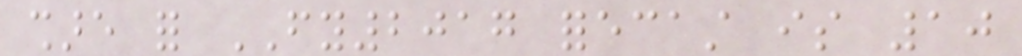share for FY2017 forecast is 10
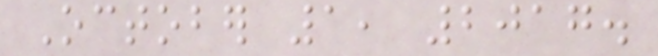October 1, 2017.
